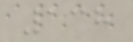138
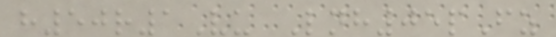h50r1Vu Lnh05pFz
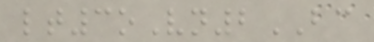lt3oVn2BC
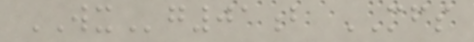WXg01b MFS
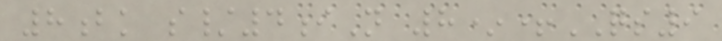8bk s/4iN 8*+QS9
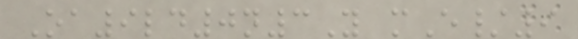Oa9ld0n3Y mE/9
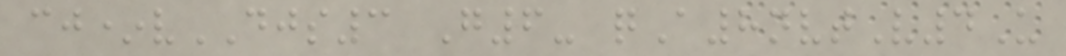cj*vDJS3 G6- qA8nvtV4U
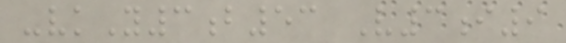-vkY3b53 V3i9
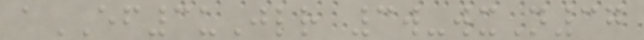aEF3uJlr 3w-wxN37
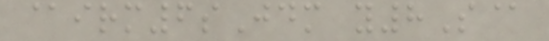@irm6sJdm y8S@
